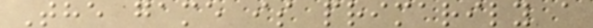The game is primarily a
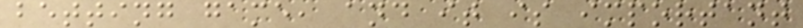betting game, and it is important
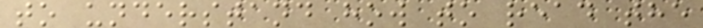to understand how to read the
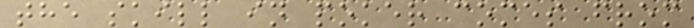the skill in poker comes from
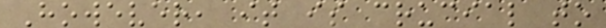However, it is crucial to
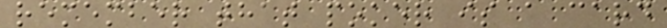remember that poker is a card
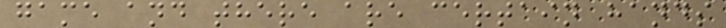game and there are certain hands
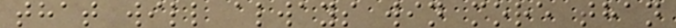that will always win more than
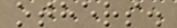others.
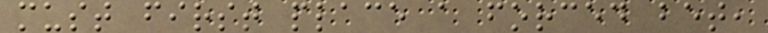must first place a forced bet,
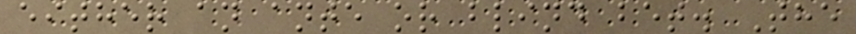either an ante or blind bet. The
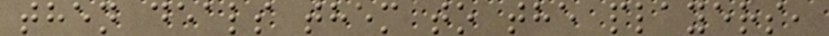then deals them to the players,
